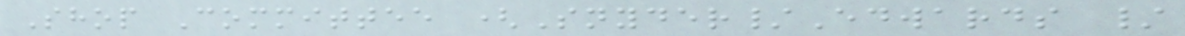Shop Committee (Snyder/Edwards /
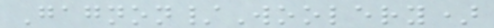Gagnon/Woolery)
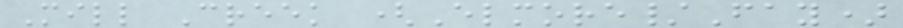Mill Creek (Elmore/Fay)
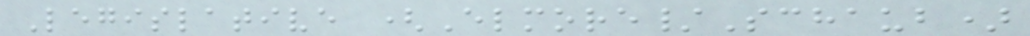Legislative (Elmore/Schaub)
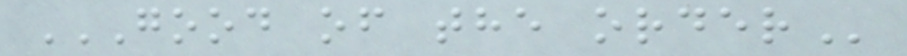GOOD OF THE ORDER
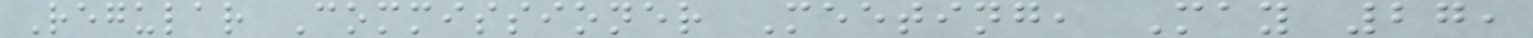Regular Commissioner Meeting, May 27,
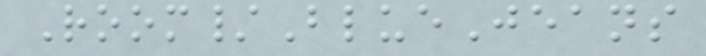Room/BlueJeans
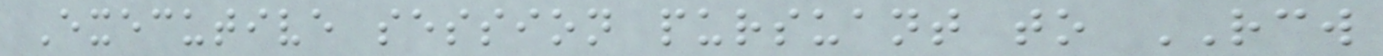Executive session pursuant to RCW
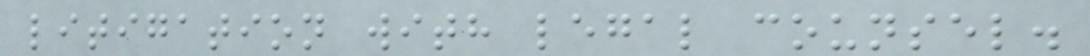litigation with legal counsel.
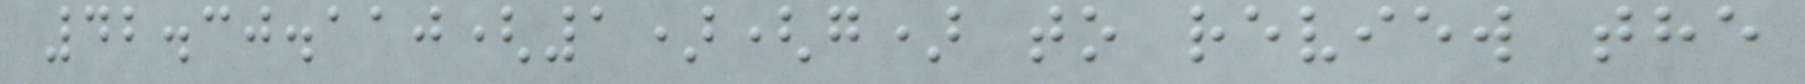42.30.110(1)(g) to review the
